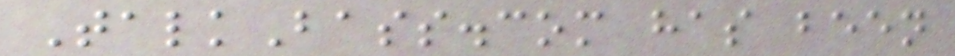TalkBass.com has been
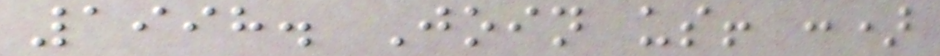1998. Join us! :)
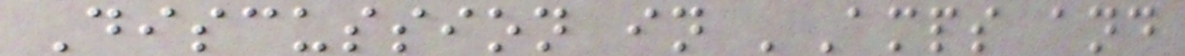Discussion in 'Amps and
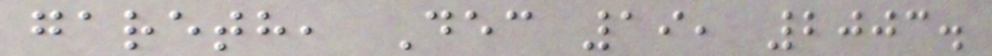gareth, Dec 19, 2003.
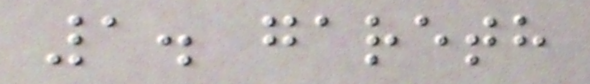1. gareth
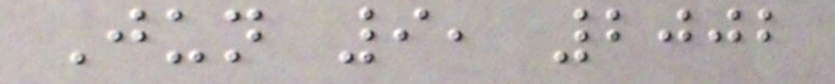Jun 9, 2002
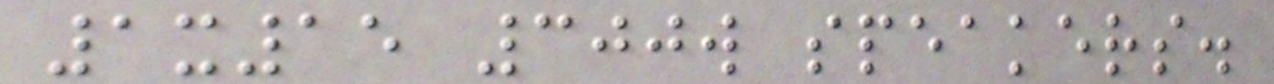1x15 300w speakers.
